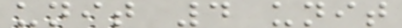unit 4 unit
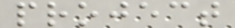project
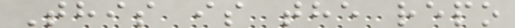This is the repo
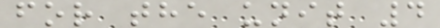for the unit 4
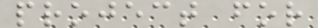project for
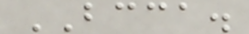BCCA.
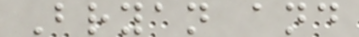Bryan and
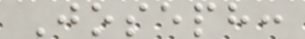Joseph:
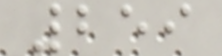259
